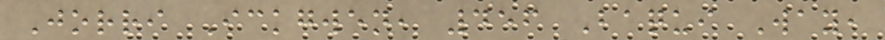Jorri Ickgwen, 456 Baqui Way,
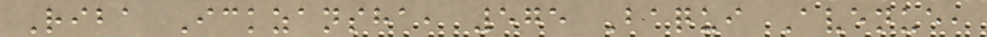Riba Ickzansha, 575 Baqui Avenue,
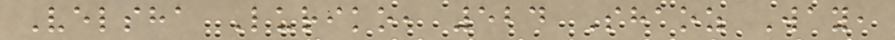Velsha Luriko, 524 Shaoz Way,
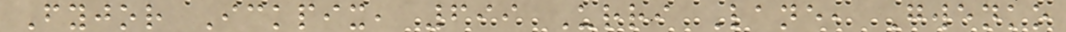Fyjor Ickpix, 699 Urri Lane, Gwenko
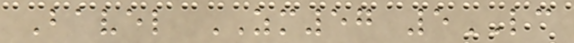Bavel ZM57 5LC
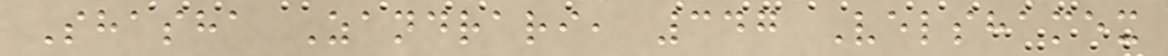Shasha Zandrari, 347 Velshamex
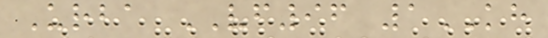Urba VF96 1KH
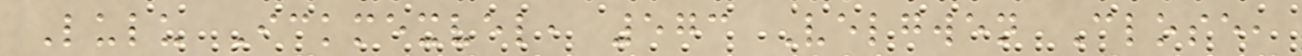Lulu Ickmexvel, 573 Velgwen Close,
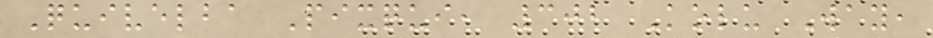Quivelba Pixqui, 302 Kolu Way,
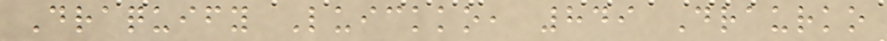Draquify Luickko, 849 Draurko
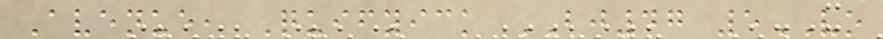Avenue, Quifyick BJ47 5VO
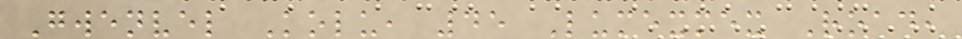Gwenvel Kolu, 45 Lumexmex Road,
